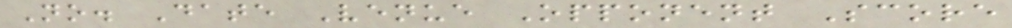No. Date Venue Opponent Score
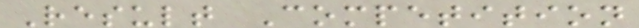Result Competition
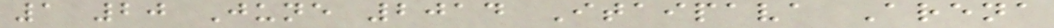1 20 June 2014 Itaipava Arena
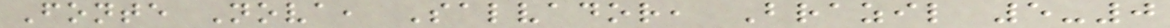Fonte Nova, Salvador, Brazil 5-0
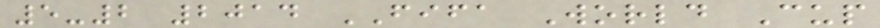5-2 2014 FIFA World Cup
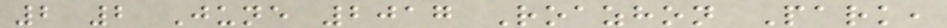2 2 June 2017 Roazhon Park,
